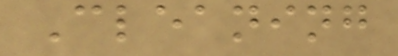Cleaning
